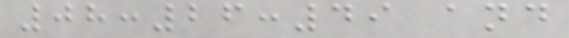08:26:49 and
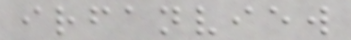irfanview
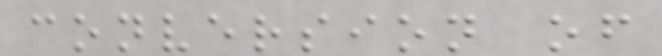conversion of
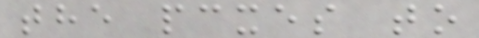the pcxes to
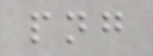png
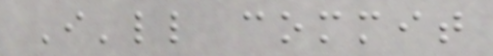I'll commit
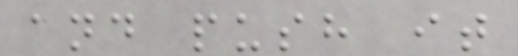and push it
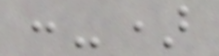:-)
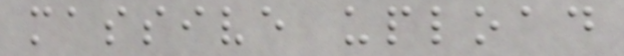massive upload
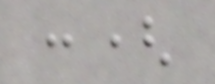:(
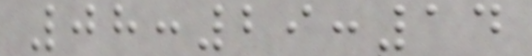08:29:14
